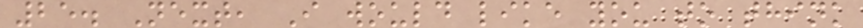25. Next, I would like you to think
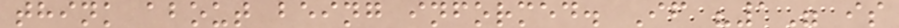think about being informed. If "1" is
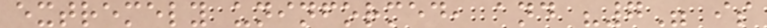extremely uninformed, and "7" is
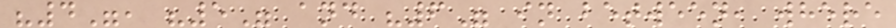"4", "5" and "6" in between, where
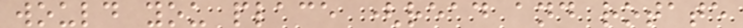would you place (read and rotate
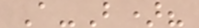A-B)?
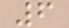6
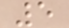5
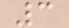3
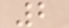2
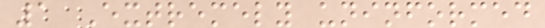1 Extremely uninformed
